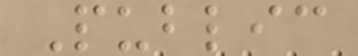Public
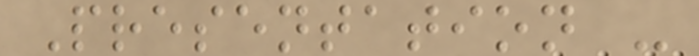Presentation -
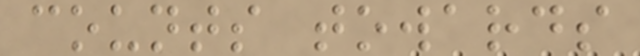counts towards
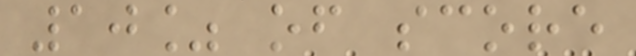10% of score
